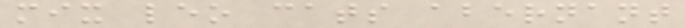mix leo cats abernant
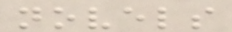novels
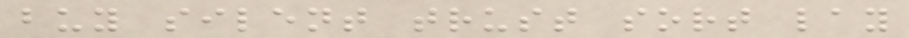buy silent trust sort lay
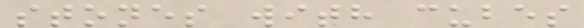stones with cubes
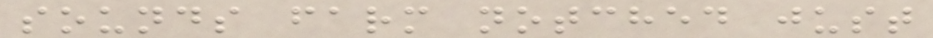sounds farm notched just
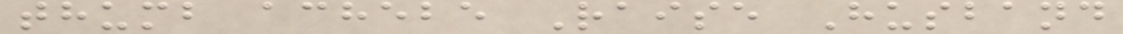thumb achebe Raise Husband
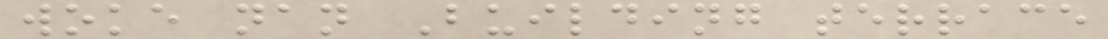woke nan Building terrace
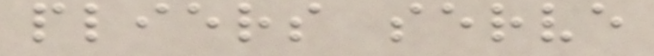pliers serve
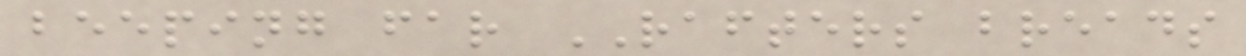beeping far RAFTERS breads
